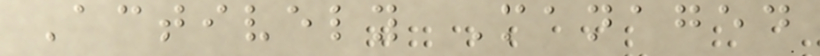Actively Managed
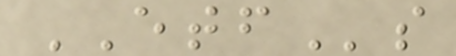ETFs
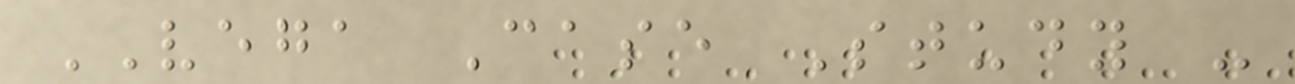VEGA Case Study -
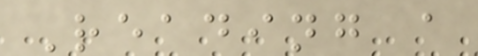Reading a
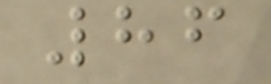86
